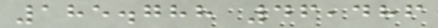185.788 46,486
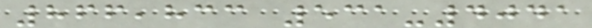866,833 531-4041
